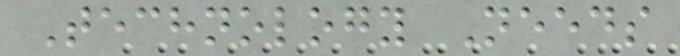Technology Needs
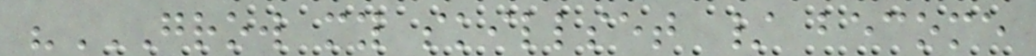"GROW MY SKILLSET / BECOME
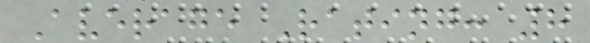Average Rating: 8
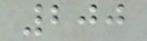200
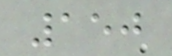150
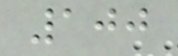100
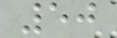50
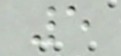5
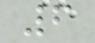6
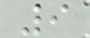9
